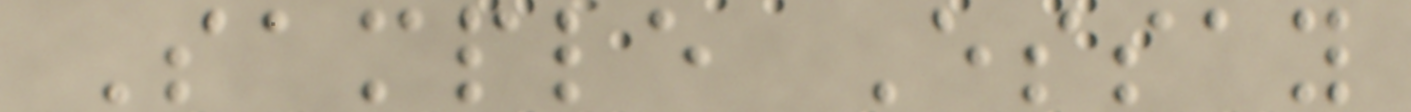Sample Essay
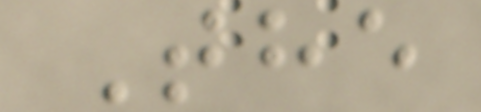The
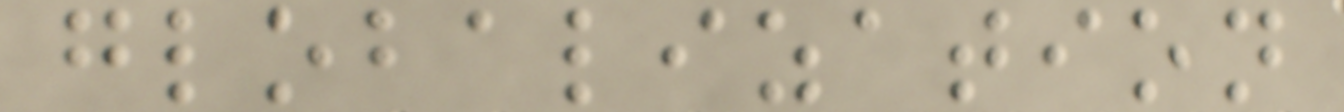globalization
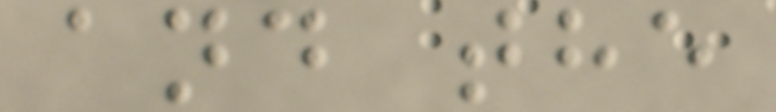and the
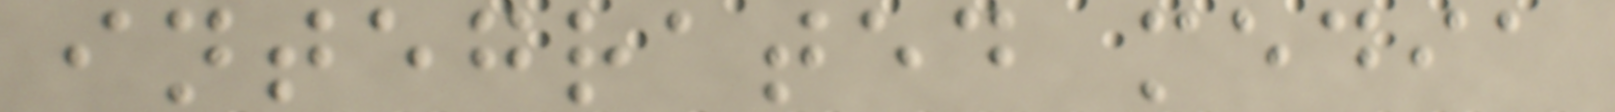integrated media
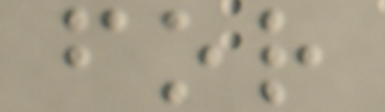for
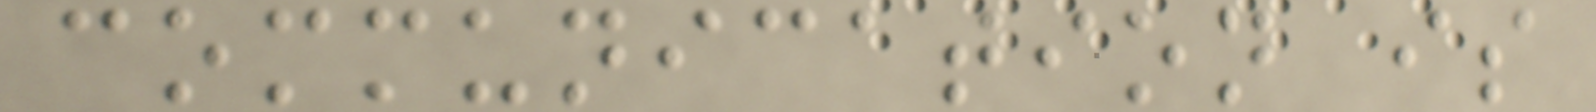communication is
